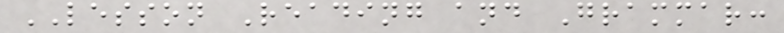LESSON Reading and Grammar:
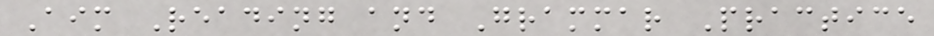Aim Reading and Grammar Practice
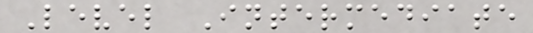Level Intermediate
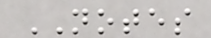NOTES
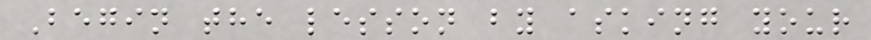Begin the lesson by asking your
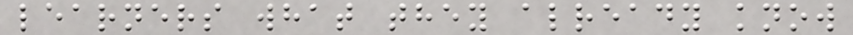learners what they already know
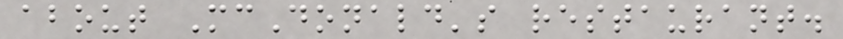about McDonald's restaurant.
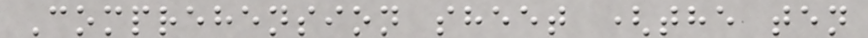Comprehension sheet (the ten
